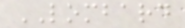LOMBARD
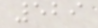529
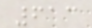613
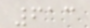613
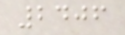2406
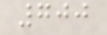700
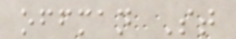offman St
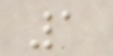1
